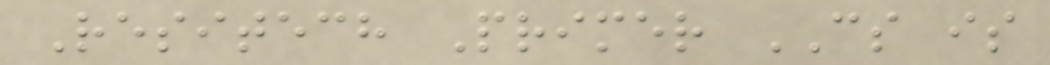Resitech Primer CS is
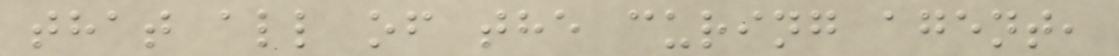that all of the curing agent,
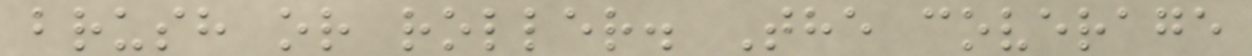brush or roller. The coverage
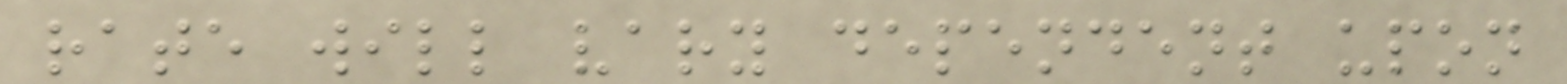rate will vary dependent upon
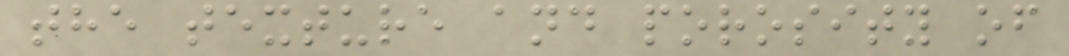the texture and porosity of
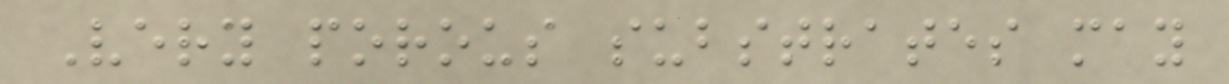Very porous substrates may
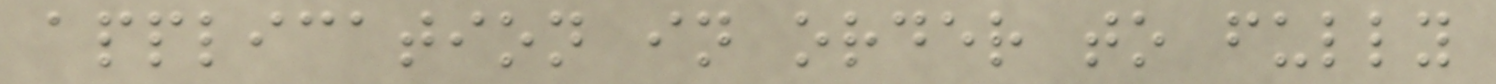application in order to fully
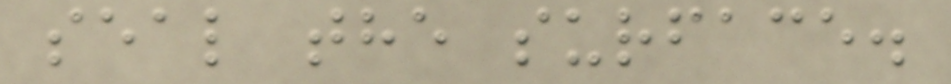seal the surface.
